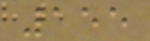155
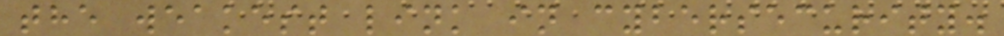the weakest link in cybersecurity.
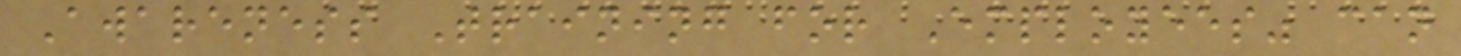Awareness Training for Employees" can
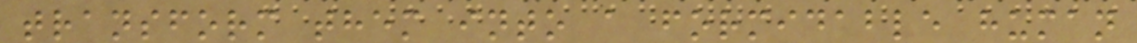transform them into a formidable human
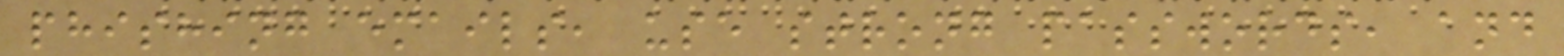phishing emails, use strong passwords, and
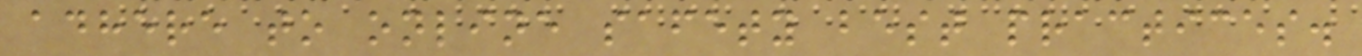adhere to online safety best practices.
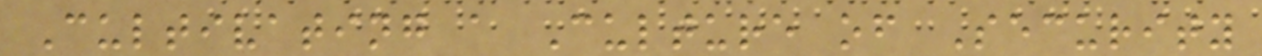Cultivating a Culture of Security
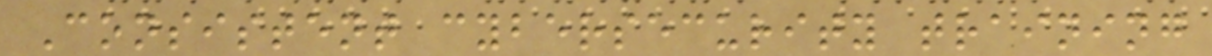Consistent cybersecurity training
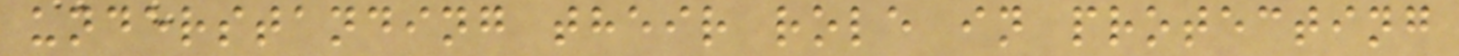understanding their role in protecting
